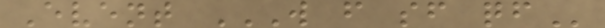Event W F SF QF
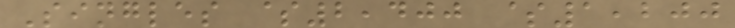Singles $2,400 $1,200
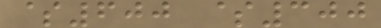$600 $300
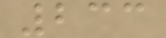233
